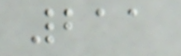211
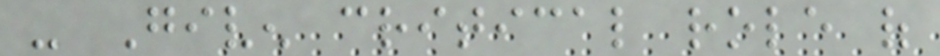- Given critical role of
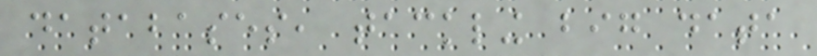databases, tackling big data
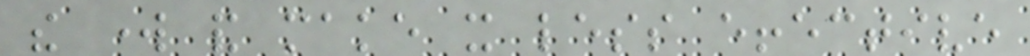the work and make it less effective
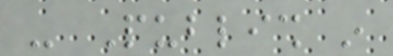- Publish in
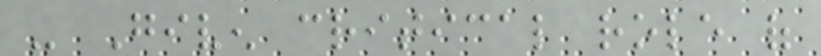- Given critical role of
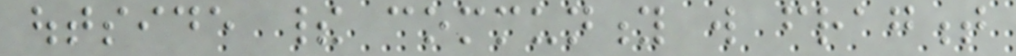outside their community will fragment
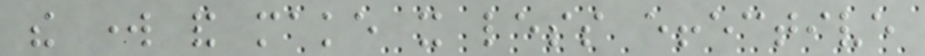the work and make it less effective
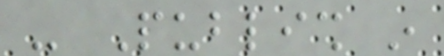- Publish in
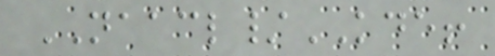NAACL/KDE!
